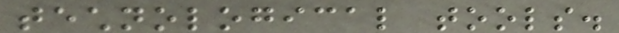technological tools.
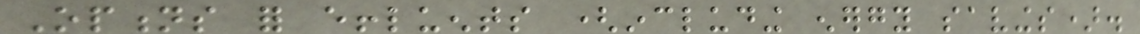Options for effluents (including energy savings).
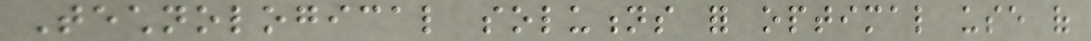Technological solutions for optimal use of
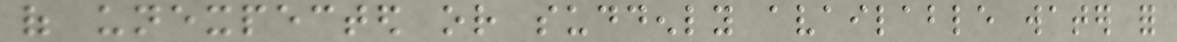of unexpected or suddenly available water for
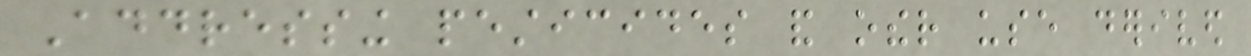Addressing pesticides and other use derived
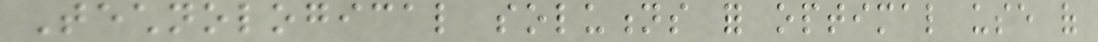Technological solutions for optimal use of
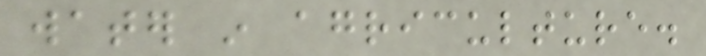water in agriculture.
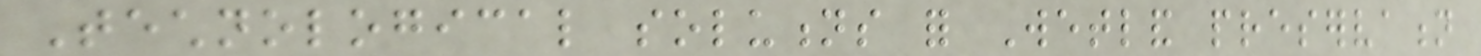Technological solutions for Wetland preservation
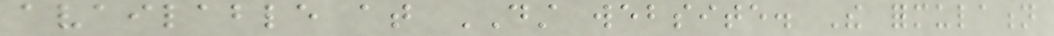available at DST website. The formulation
